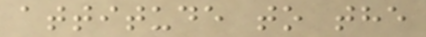attitude to the
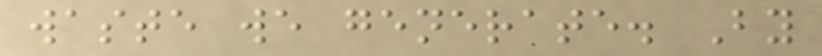waste we generate. By
